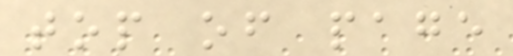top of page
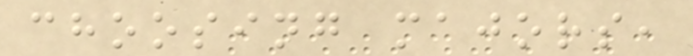choosing majors,
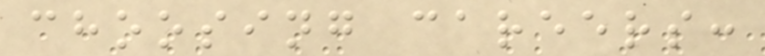choosing careers:
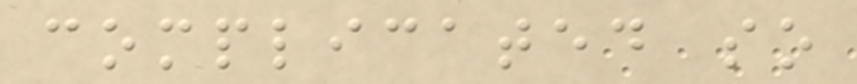complicated so
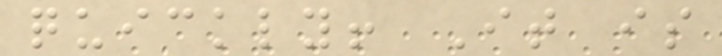quickly! It is
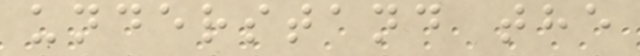understand the
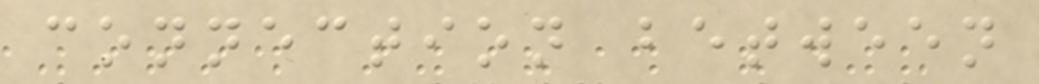connection between
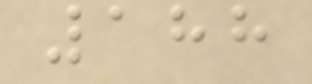188
